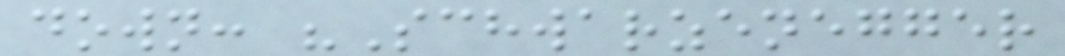down: "Schwarzenegger
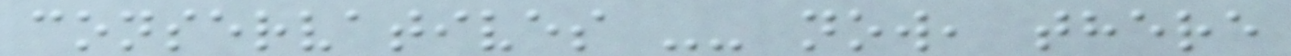conservatives -- now, there
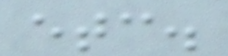etc.
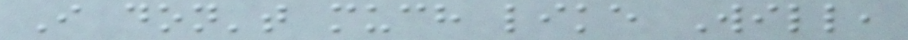I don't much like Will,
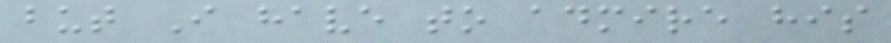but I have to admire his
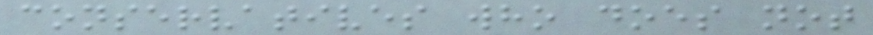conservatives who does not
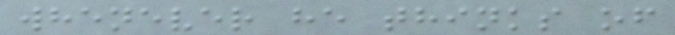whenever he thinks of
